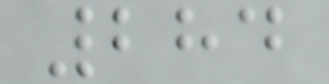284
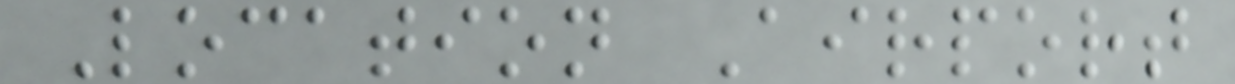Location Airport
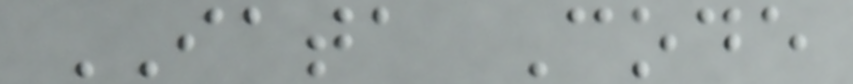IATA Code
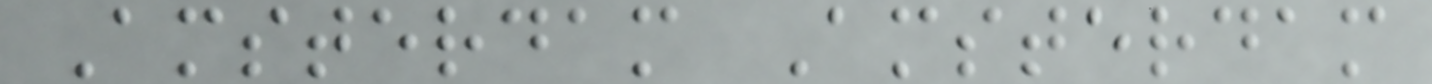Amsterdam Amsterdam
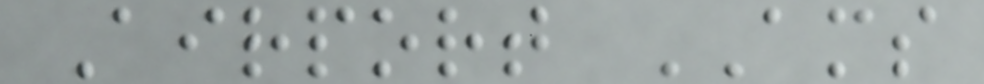Airport AMS
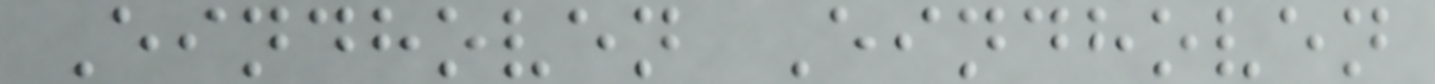Eindhoven Eindhoven
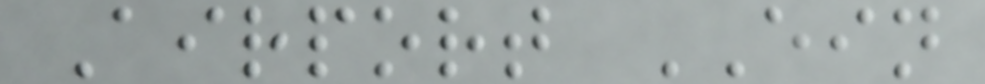Airport EIN
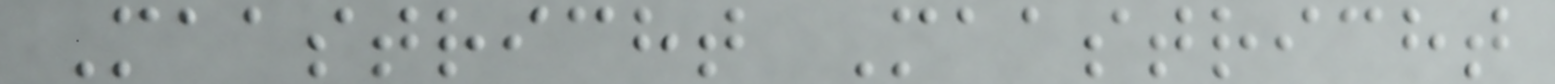Maastricht Maastricht
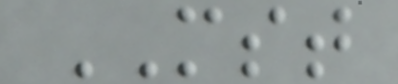MST
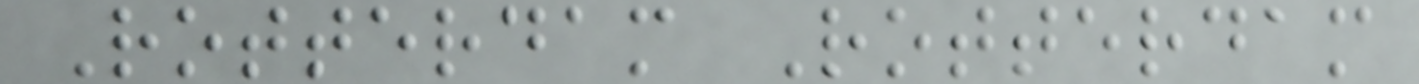Rotterdam Rotterdam
